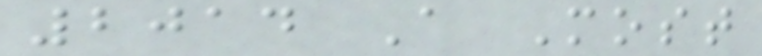2014 A Most
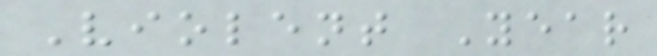Violent Year
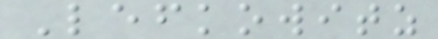Lefkowitz
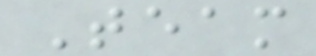Team
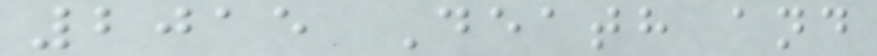2015 Death and
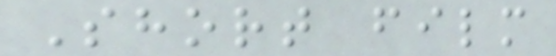Short film
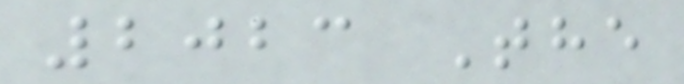2023 The
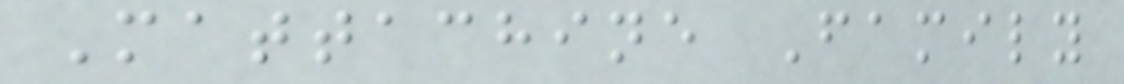Mattachine Family
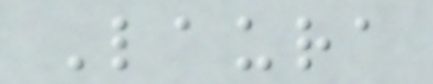Laura
